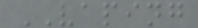VAPING
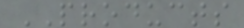PRODUCTS
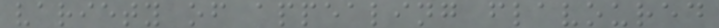variety of appealing flavoured
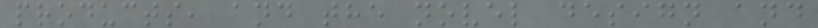products, and the novel design and
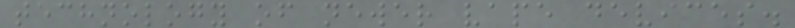technology of newer vape devices.
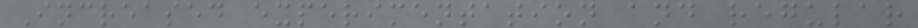Increased experimentation and regular
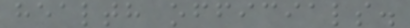health officials.
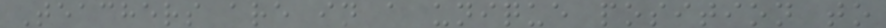Teachers are in a unique position to
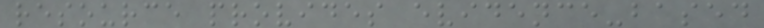resource provides evidence-based
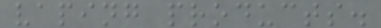vaping products.
